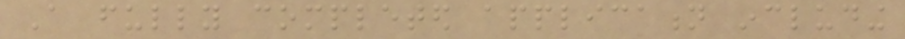A fully completed application including
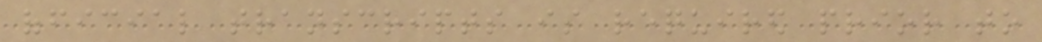official transcripts is required prior to
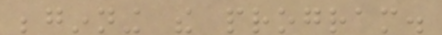beginning the program.
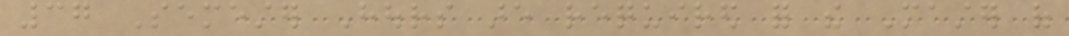37 Semester Hours are required for the Master of
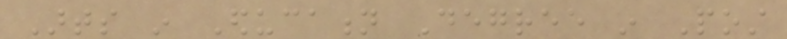Arts in Education Degree in Post
